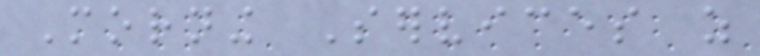Morning Services as
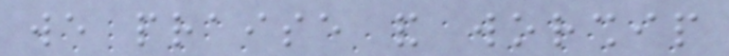we praise and worship
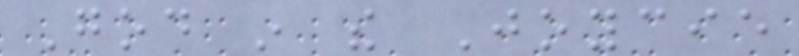God in the Joycie
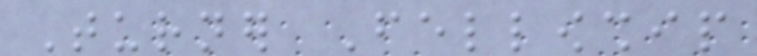Turner Fellowship
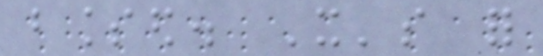blessed. It's for
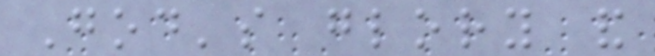God's glory and
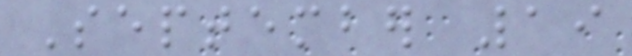September 19
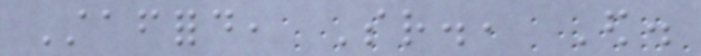Stafford, Sr., Ed.
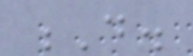D.
